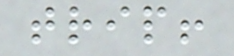trip!
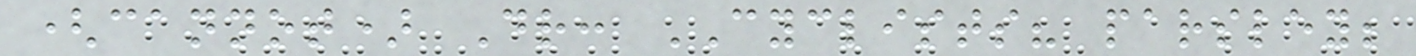(cannot) Dr: CYCLISTS? parsley;
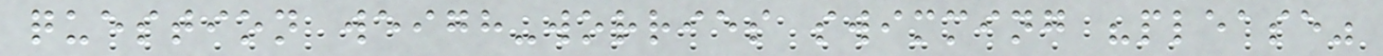question weigh-worries swimming "please"
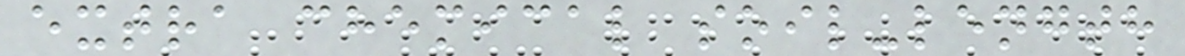extra chemical soil-length
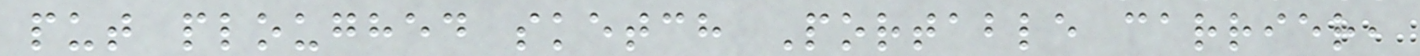put ploughed sketch Portable carrier,
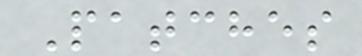Patches
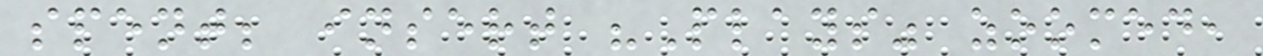spent; insert "Plays" zoomed,
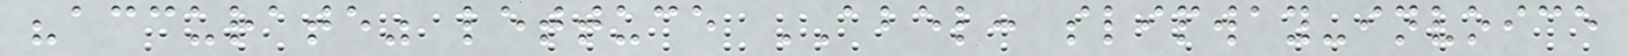"accurate" lettuce ABEL: slipway-invoice
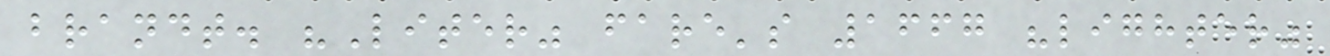brandt. "Liter" fare's 1667 "lighter"
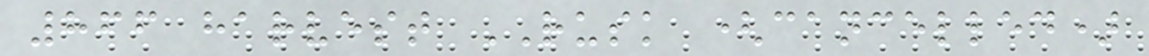866 harvest RUSK (cancelled)
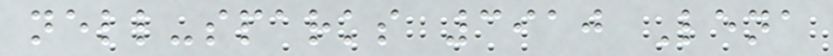nell-sparks 3910 Lena
